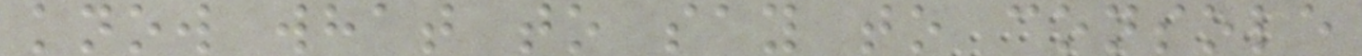know what to say to console
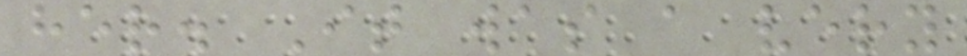her. It was a very
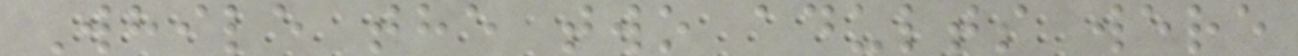While the two adults were
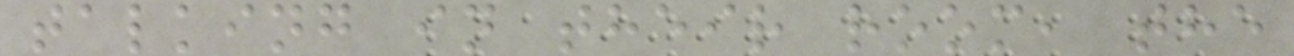talking in their room, the
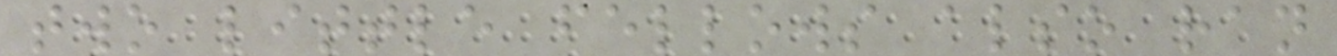two little fellows also ran
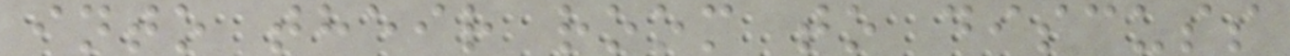into their room to discuss
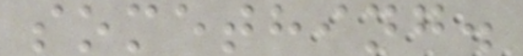something.
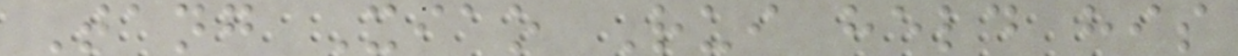Tang Xiao Rui held his
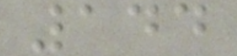144
